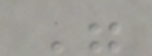"
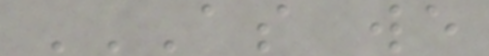AS WE
